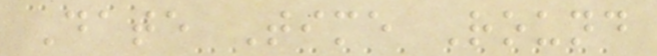Date Time Round
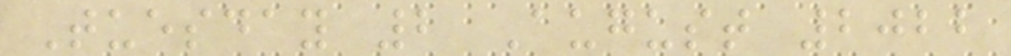Tuesday 2 August 2022
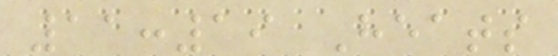11:19 Heats
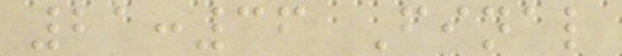21:36 Final
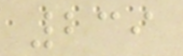239
